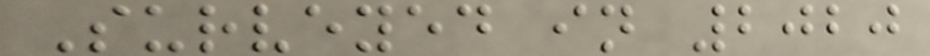Surveyed in 2020
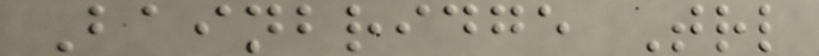Bainbridge Trl
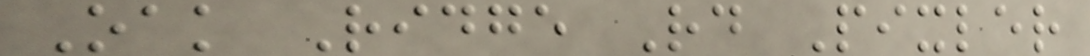Oak Ridge Rd Pixler
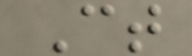Ct
